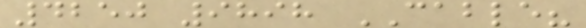4250 9898 CABLE?
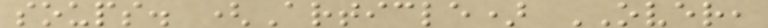soups. (Article) OVER,
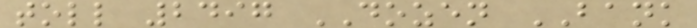toll 2497 DOZEN BANK
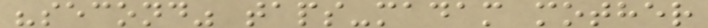"second" taps-madam mother
